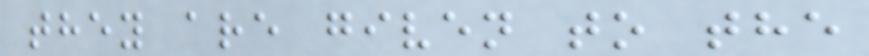they are given to the
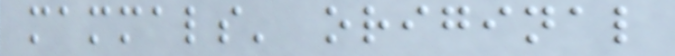mammals' original
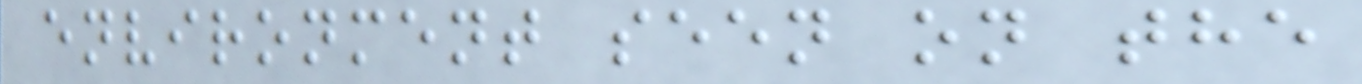environment seen on the
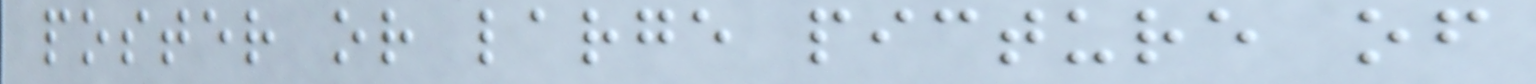poster or large picture of
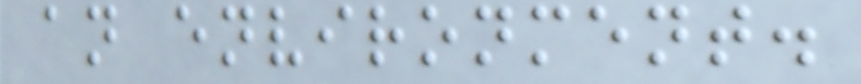an environment.
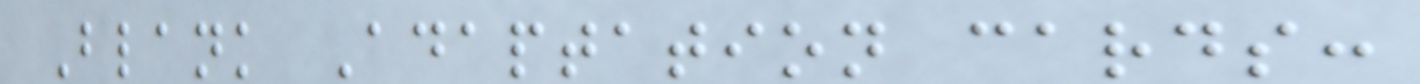Blank Adaptation cards:
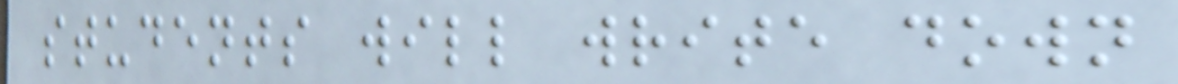students will write down
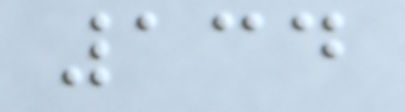134
